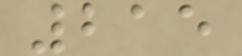215
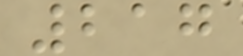217
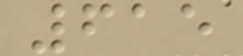615
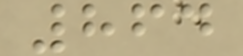864
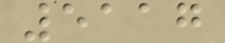5117
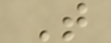T
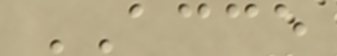ACCE
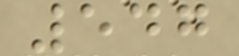547
